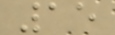15
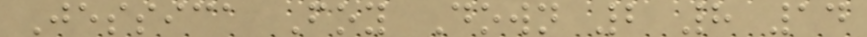Jessica Foy Down 2 8 14
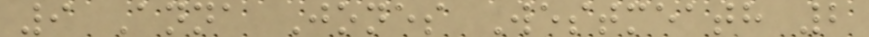9 Anna Jones Westmeath 2
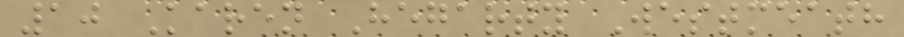10 Karen Hegarty Westmeath
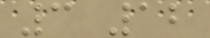3 12
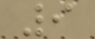9
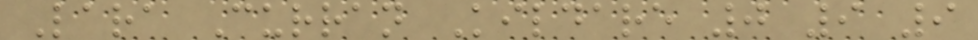Lara Curran Kildare 0 9 9
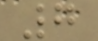7
